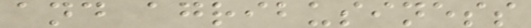and agribusiness
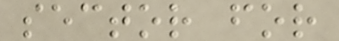sector for
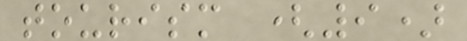tourism (9)
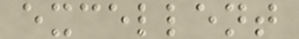excellent
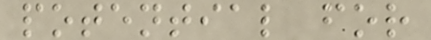potential for
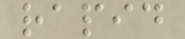rapid
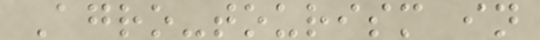Agro-tourism in
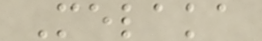Melaka
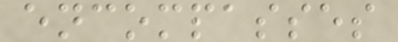encompasses
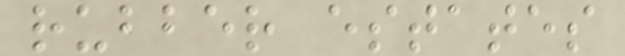rubber estates
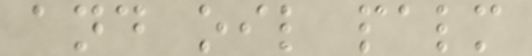and oil palm
